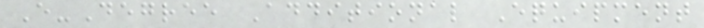E-Degree Additional Equipment
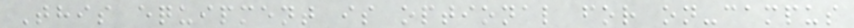This equipment is optional for on-campus
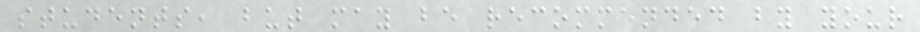students, but may be recommended by your
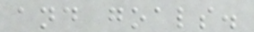and goals.
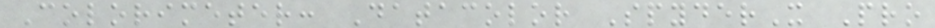Colorimeter: Datacolor SpyderX Pro
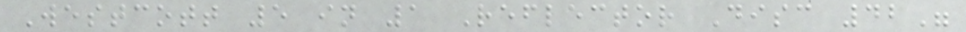Westcott 5 in 1 Reflector Disc 42"
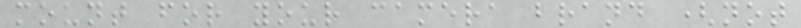mount for your camera brand (not
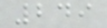249
